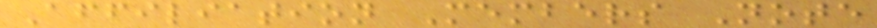Affiliation Members Note
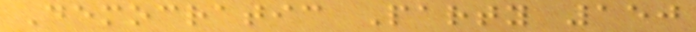Democratic Party 150
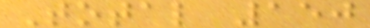Total 150
